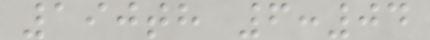190th 6:04
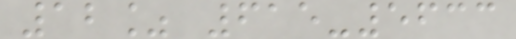12% 615-5633
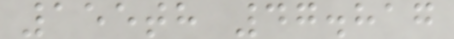155th 47.817
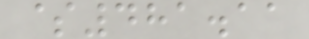$481.11
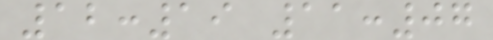12:19 11:07
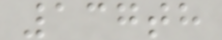137th
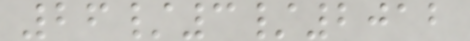26/3/2012
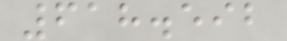618.592
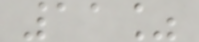11%
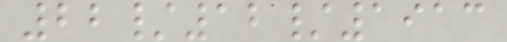22/12/1913
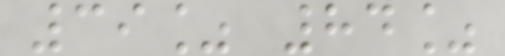39% 84%
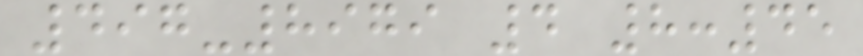497-8979 4 8:45
